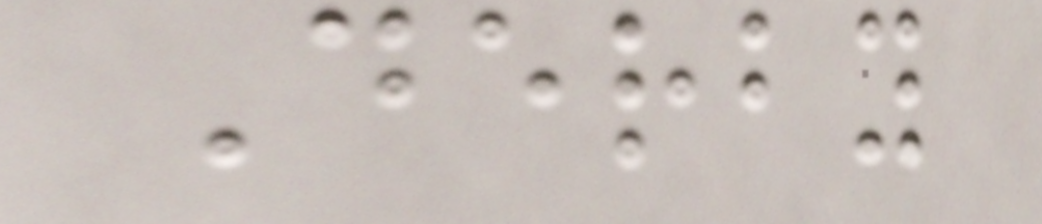Derby
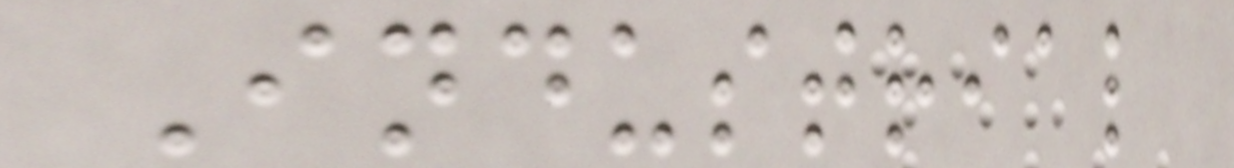Industrial
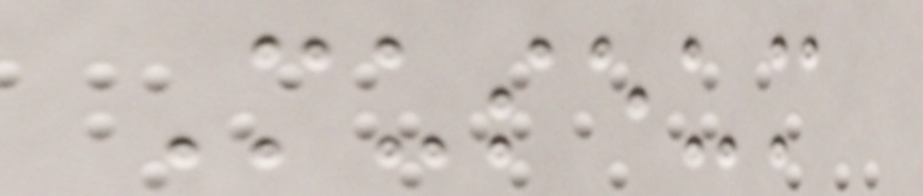Museum
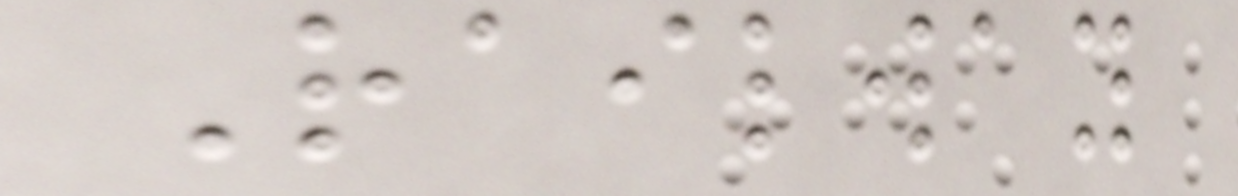Railway
